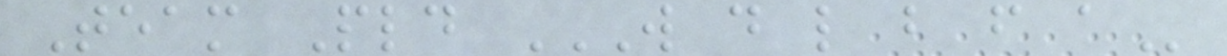Team Pld W D L B F A
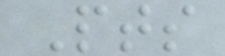Pts
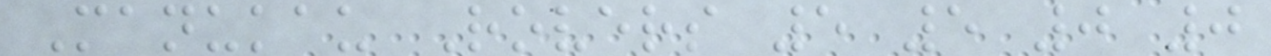Manukau Rovers 5 5 0 0
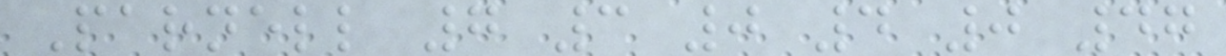Parnell 7 3 0 4 0 47
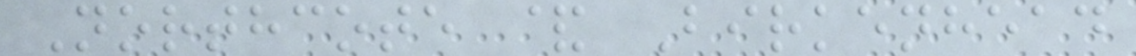Northcote & Birkenhead
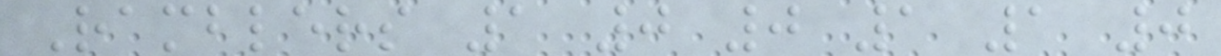Ramblers 1 0 0 1 1 0
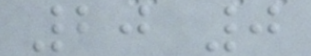20 0
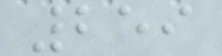259
